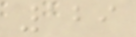129
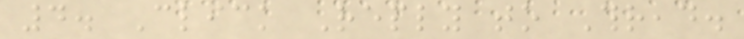4. Click Reply to Thread.
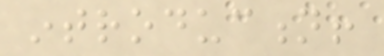introduction!
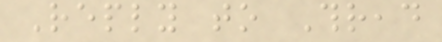Reply to Thread
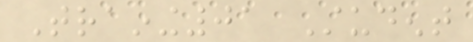Training01 Student
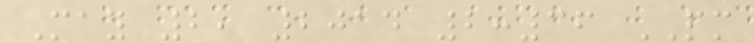May 2, 2014 2:36 PM
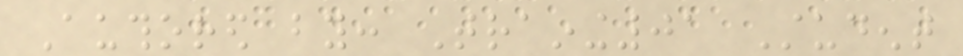Authored by: Training01 Student
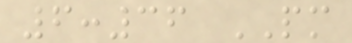6:36 PM
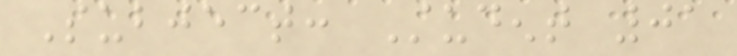Subject: Student 01
